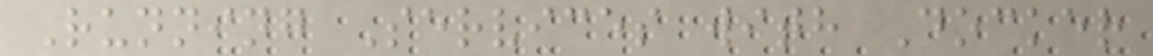Running Services with Docker
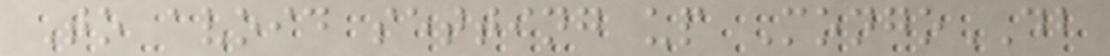To avoid setting up MongoDB
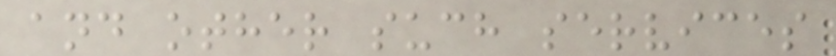and other such services
